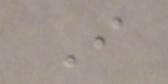I
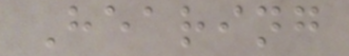Hearing
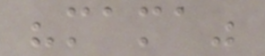"mama"
